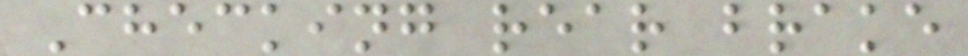Checking rear brake
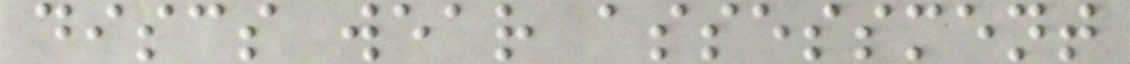discs wear assessment
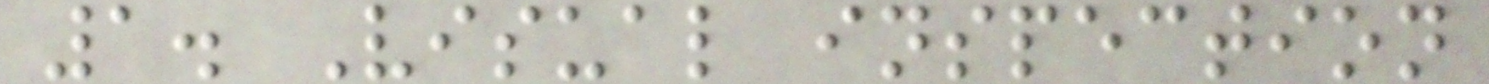1. Visual inspection
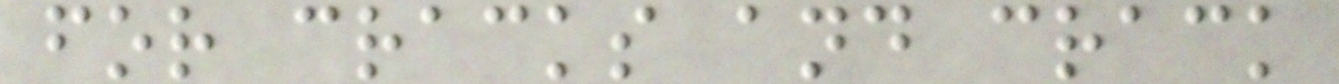for cracks and crack
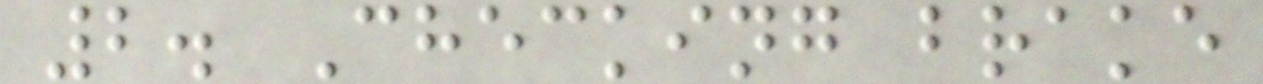2. Checking brake
